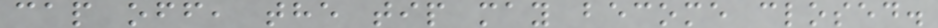cap off, the tip may become closed.
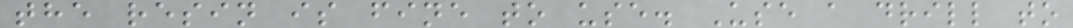the resin is fine to use. Use a drill to
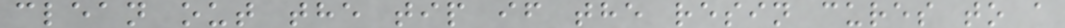clean out the tip if the resin cures to a
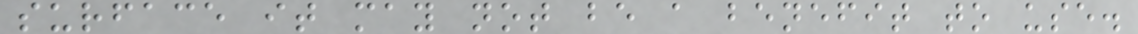surface it may not be a benefit to use.
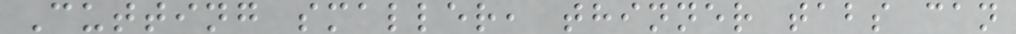Cutting smaller, thinner tabs can
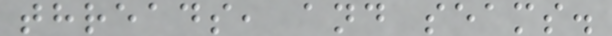threads, and seams.
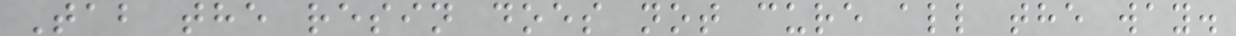Tab the resin does not cure all the way.
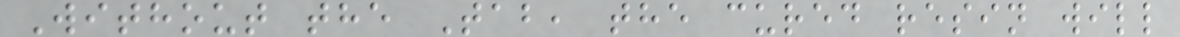Without the Tab, the cured resin will
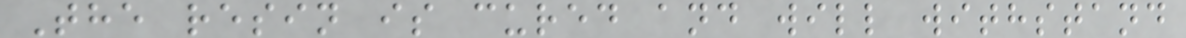The resin is cured and will withstand
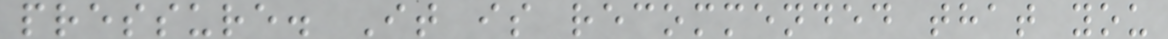pressure. It is recommended that you
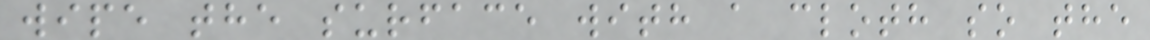wipe the surface with a cloth so the
